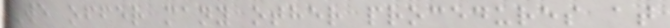We offer many other procedures at
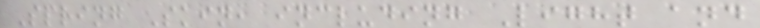Spring Skin, including Light and
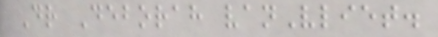Dr Deborah vanVliet.
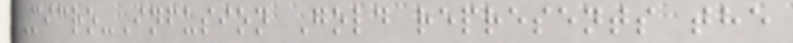Micro-Infusion Gold represents the
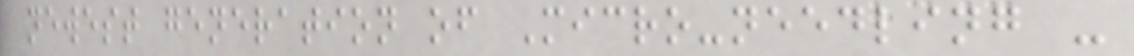newest generation of Micro-needling -
